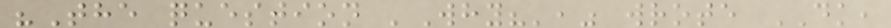"The question 'Why?'," wrote DK,
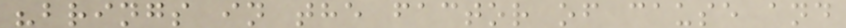"brings in the factor of cause and
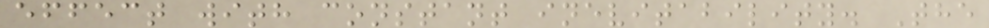effect with constant inevitability. The
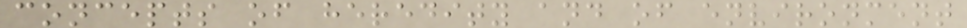concepts of heredity and of environment
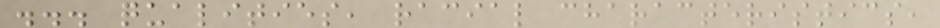... qualities, racial characteristics,
